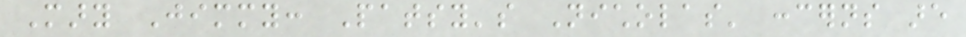Mary Jimmy: Patsy's Nicholas' concerns are
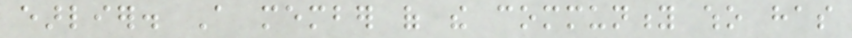earlier. A member of the community who has
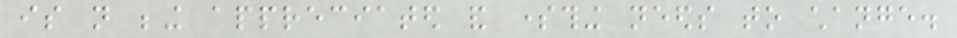is not being appreciated and something needs to change.
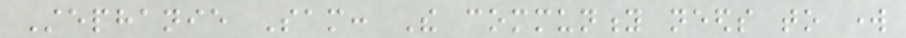Stephanie Sam: The community needs to work
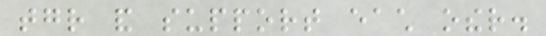together and support each other.
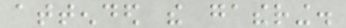attended the gathering.
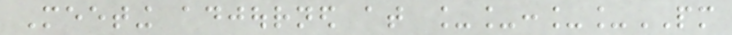Meeting adjourned at __:__PM
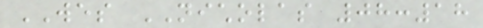WES NICHOLAS 08:18
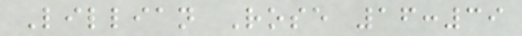Lillian Rose 16:39
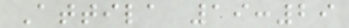Attila 19:29
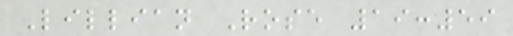Lillian Rose 19:59
